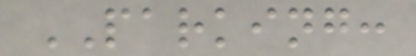PARKING:
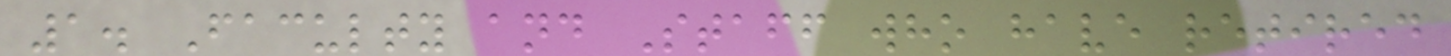1. Faculty and Staff who have retired
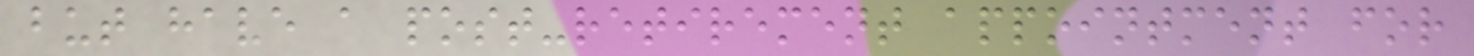but have a post-retirement appointment for
